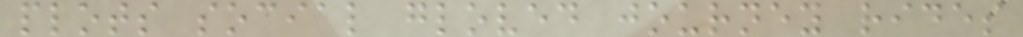plots social gloved journey rides
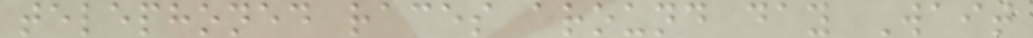telephoned races around day Wait
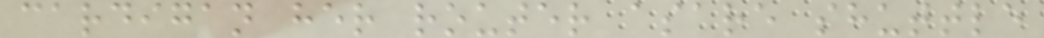cardigan her router asare shuttle
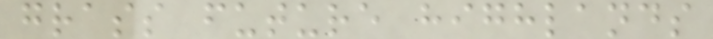grass future highlands
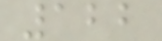122
